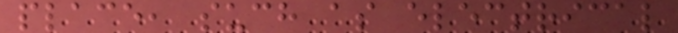place, such as electrical
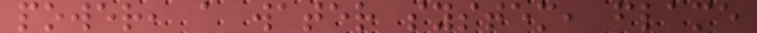power, a water system, flame
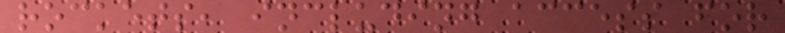rockets, including access for
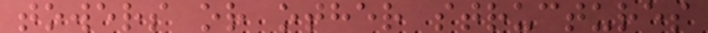towers or other structures
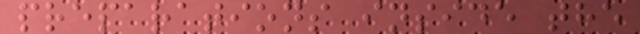preparations inside the
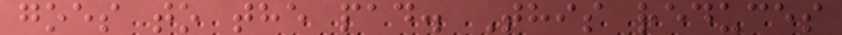goes to the pad. This reduces
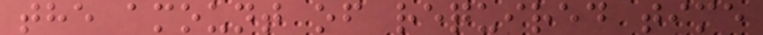the amount of required time
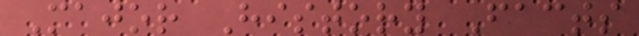Major History Facts
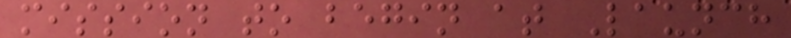mission to begin at Launch
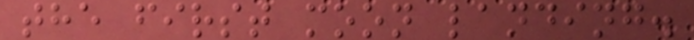the first moon landing.
